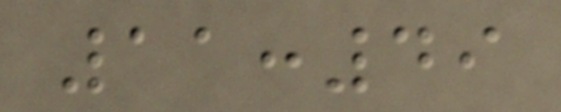11:49
